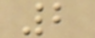2
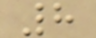8
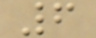6
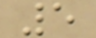5
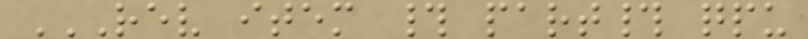REV ITEM # PART# QPU
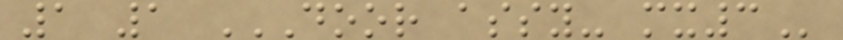1 1 DOOR ASSY- MX3
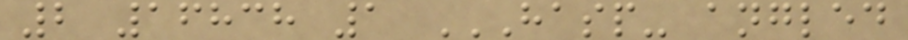2 16838 1 HASP- ANGLED
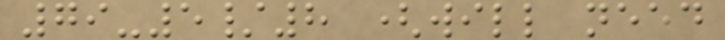79-5/8 (will need
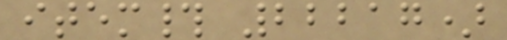item# 22217)
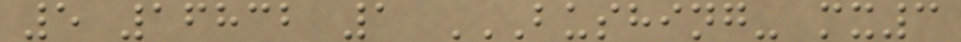5 16832 1 BUSHING- MX3
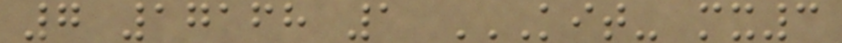7 17168 1 KIT- MX3
